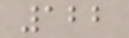122
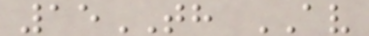15TH AV
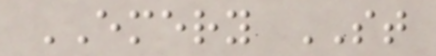EMERY ST
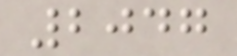2047
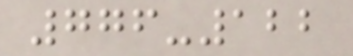776-122
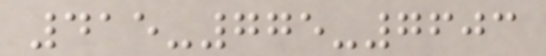415-775-7603
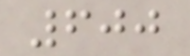600
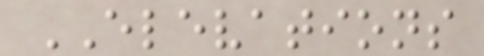ELEVATIONS
